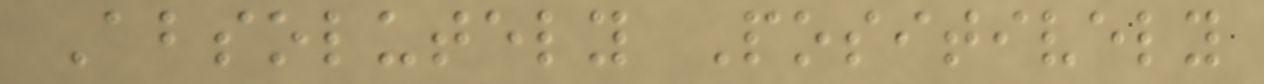Absolutely Positively
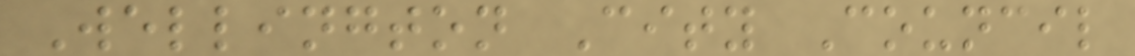Wellington City Council
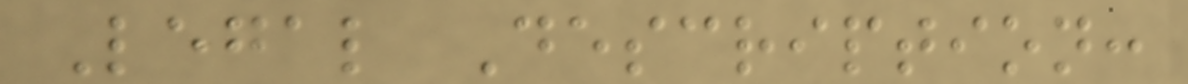Legal Description:
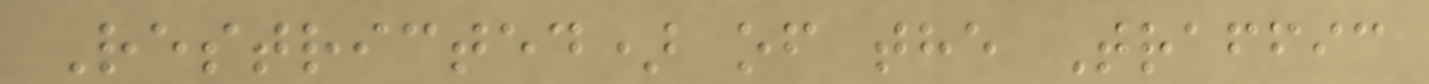Restricted) of the Traffic
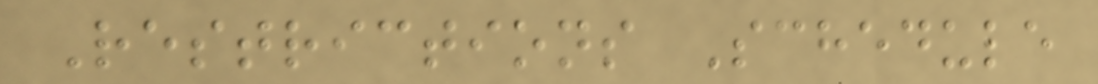Restrictions Schedule
